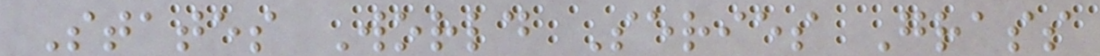States World Series Grass
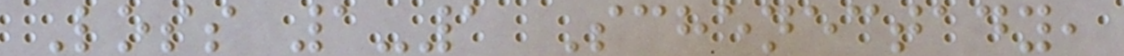Loss 1-1 Schenectady,
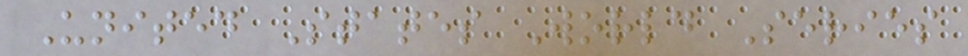United States World Series
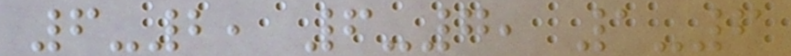6-2, 6-7, 1-6
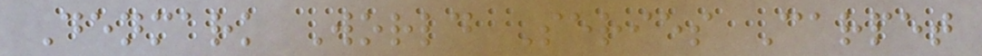Denmark World Series Carpet
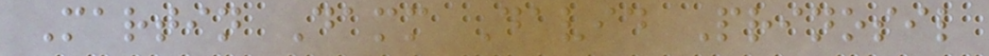Martin Damm David Prinosil
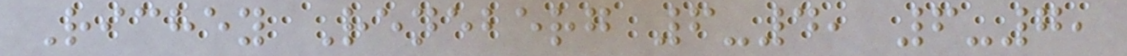Richey Reneberg 6-4, 6-7,
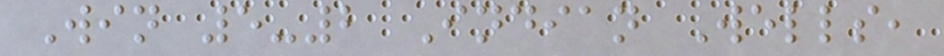Win 5-2 Indian Wells,
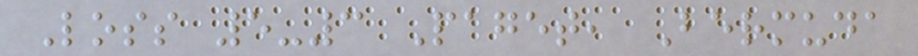Loss 5-3 Paget, Bermuda
